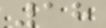18
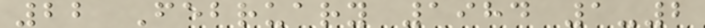22 February 1984 1-2
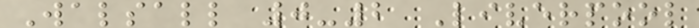Walsall 0-2 Liverpool
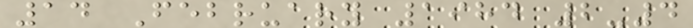14 February 1984 2-4
